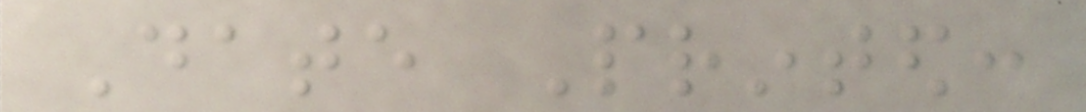Date Printed:
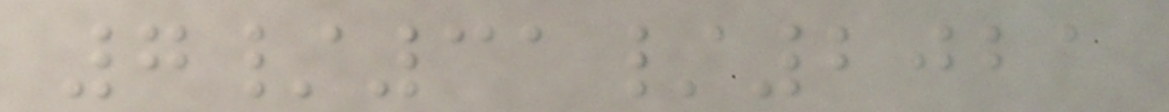7/31/2021
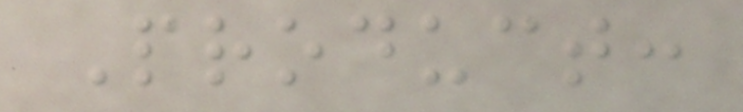Product:
